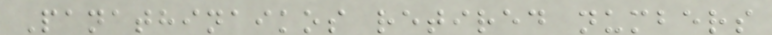Panathinaikos retired numbers
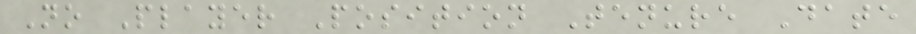No Player Position Tenure Date
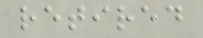retired
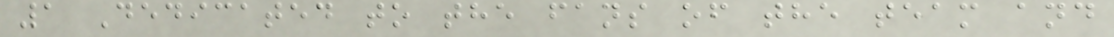1 Dedicated to the fans of the team and
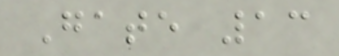Gate 13
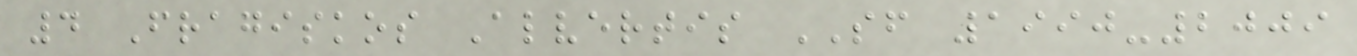4 Fragiskos Alvertis SF 1990-2009
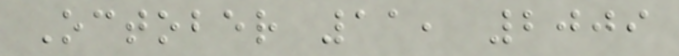October 11, 2009
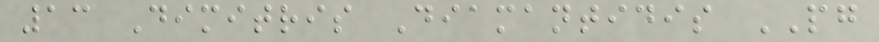13 Dimitris Diamantidis PG
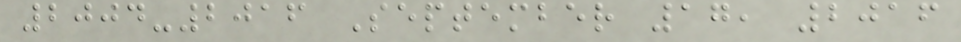2004-2016 September 17, 2016
